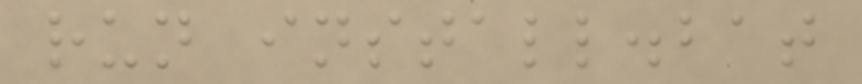run install.bat
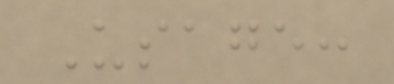Usage:
